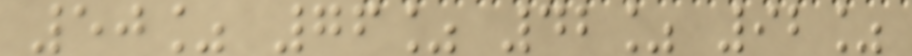50% 76% 42% 92%
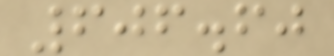606.60
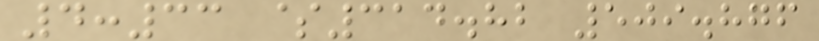4:33 $314.82 509.876
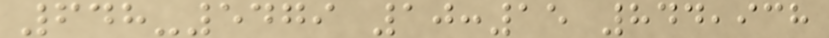648-5479 10:15 844,938
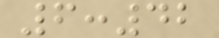6:42
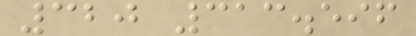320 313.596
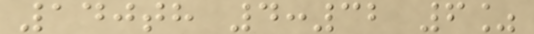140th 4:32 6%
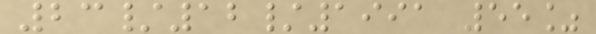23/12/1991 55%
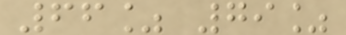66% 79%
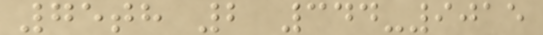75th 2 344-9015
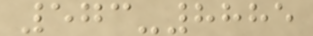573-8885
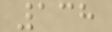138
